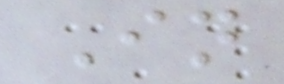In
